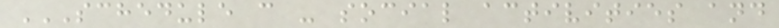SCHEDULE C - SOCIAL ACTIVITIES AND
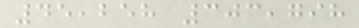45,258 303,798
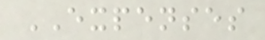EXPENSES
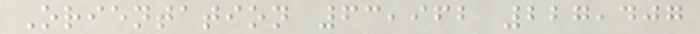Orientation 63,962 227,407
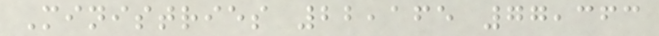Ministries 22,165 77,363
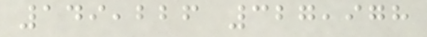149,226 327,978
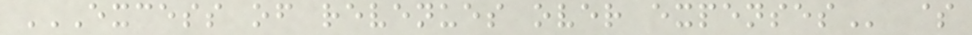EXCESS OF REVENUES OVER EXPENSES $
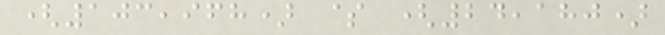(103,968) $ (24,180)
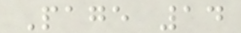Page 14
